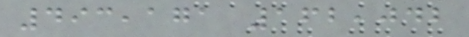493,171 162,042
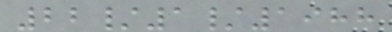22/1/1988
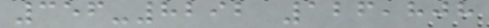356-8292 126,808
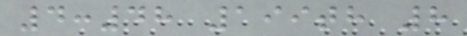4:48 199th 8
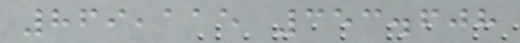869,115 353.608
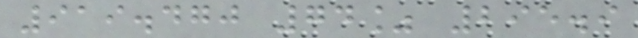919.470 74% 295.9
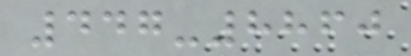447-8860
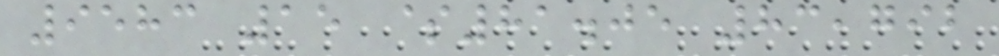9583 15 $81.05 83,792
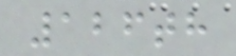126th
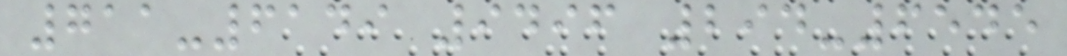711-6149 9496 294-6545
